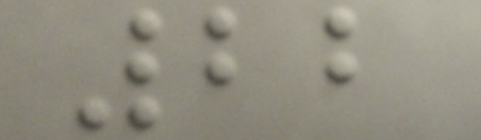22
